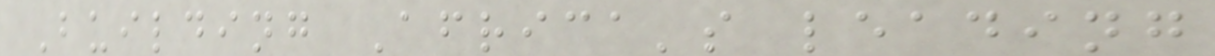Building Africa's leading
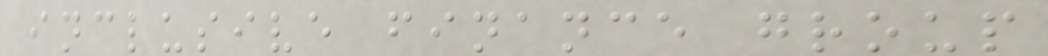inclusive finance group
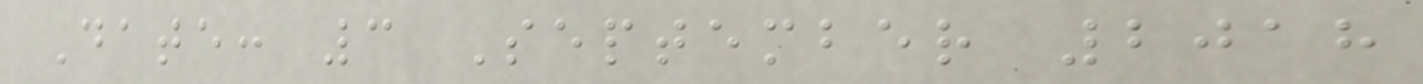Date: 3 September 2018
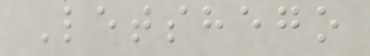Letshego
